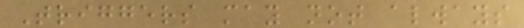Triggers may not always
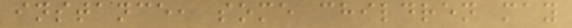instance, some children may
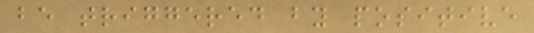be triggered by positive
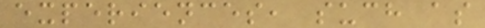experiences, such as
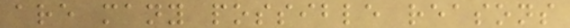are many possible reasons
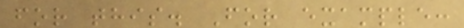for this. For example:
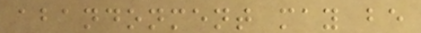abandonment may be
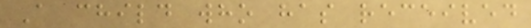A child who has received
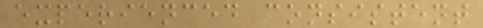experienced consistent
